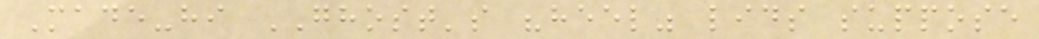Made-hi GHOST's "heel" lids suppose
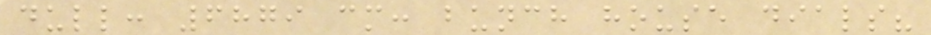dull: 6879 cm: bunch house dials?
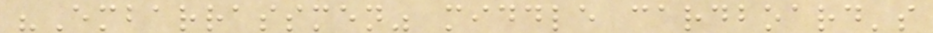"Embarrassmen" middle cardboard's
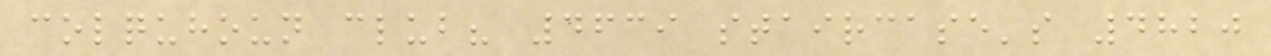colquhoun club? 4639 staircase's 4820
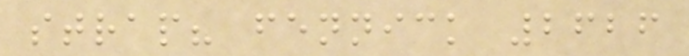strap? fennick 2626
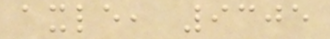axle, 9305
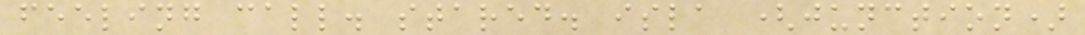feeling call. stared. isla (junction)
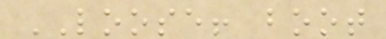LOOSE! boot
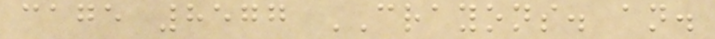cage 8577 CRAYONS. an.
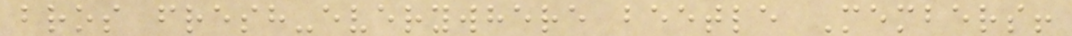bros fresh-everywhere beetle Members!
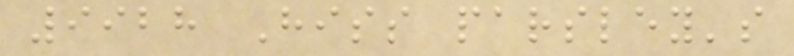9928 Hiss parsley's
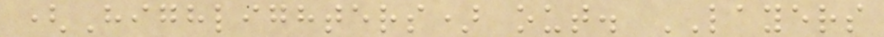(Highlighters) out. LAYERS
